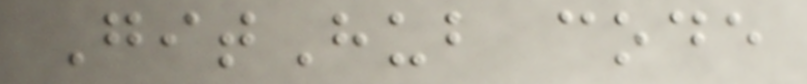GitHub code
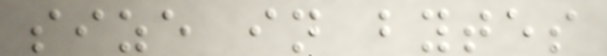size in bytes
